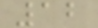12
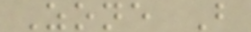Zone B
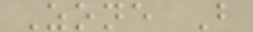Zone B
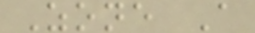Zone A
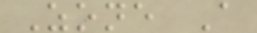Zone A
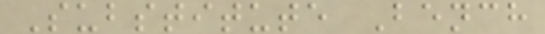Substitute Bench
